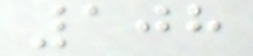108
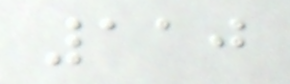110
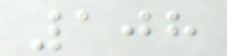108
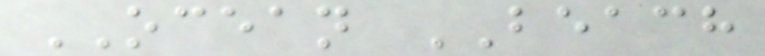OCEAN BEACH
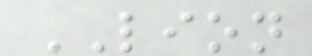LION
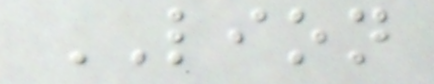LION
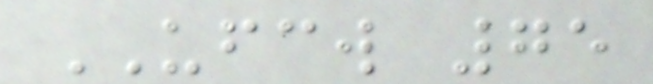UFCW 75
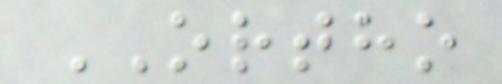ORTHO
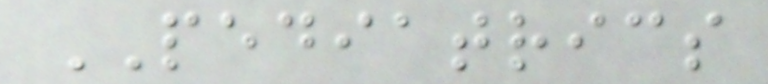PEDIATRICS
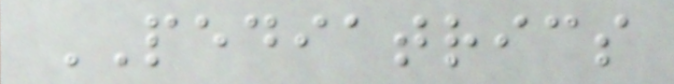PEDIATRICS
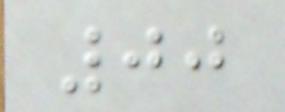00
